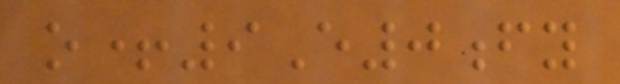o+9E0fy
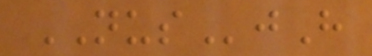NUSjH
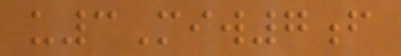u3Miw7f
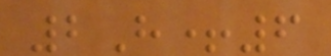2H+6
